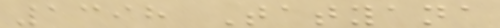1398 Tatyana
